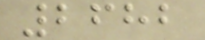2682
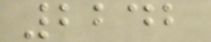2242
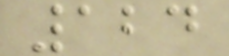124
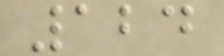124
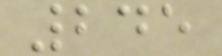245
